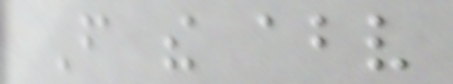From the above
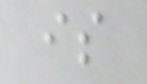is
